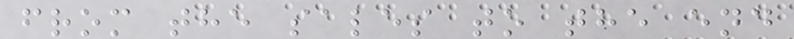from the sales to the end
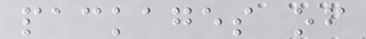packages of
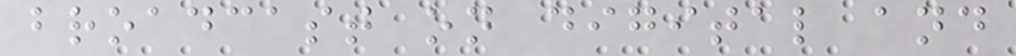broadcast on digital and
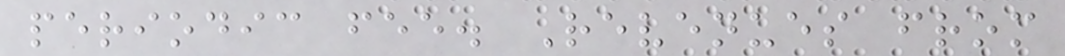periodic fee. Revenues from
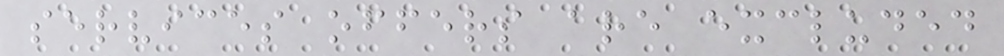services offers are excluded
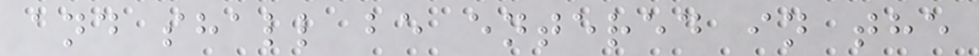and shall be entered in the
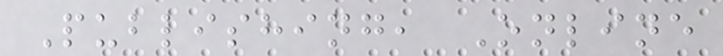Publishing, Online
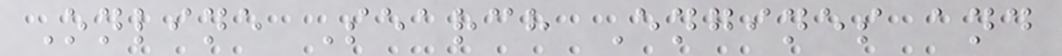Online Search Engines and
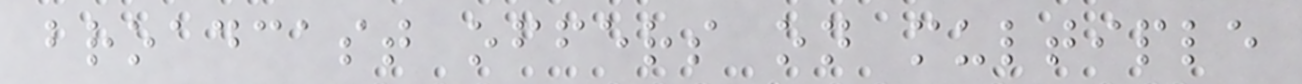broadcast offers on multiple
